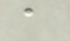a
